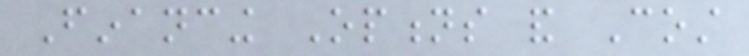Financing Options and Cost
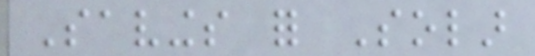Savings for Solar
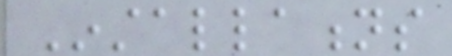Installations
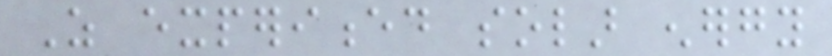As experienced solar energy
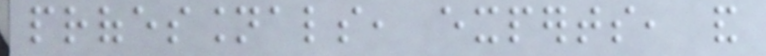professionals, experts, and
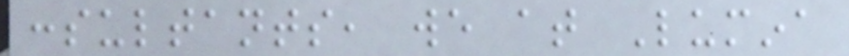consultants, we at Lumina
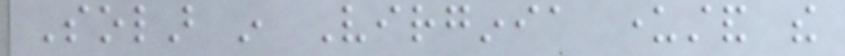Solar in Virginia understand the
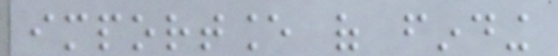importance of finding
